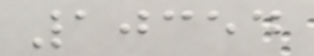10354
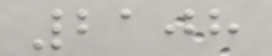2108
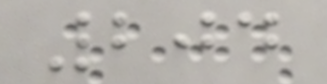204
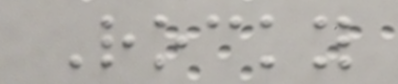Rocky
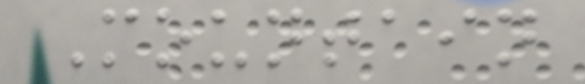Mountain
